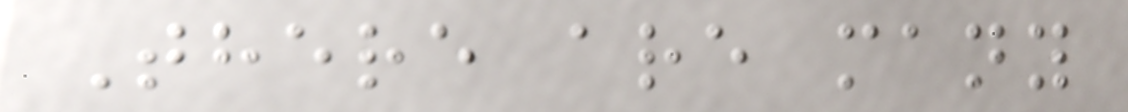There are many
